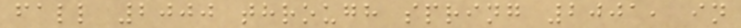fall 2000 through spring 2001, in
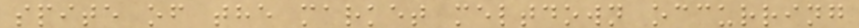spite of the market meltdown occurring
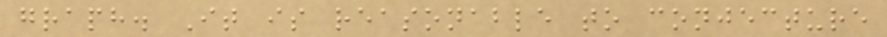graph. It is reasonable to conjecture
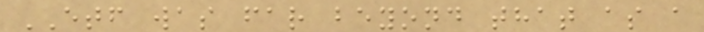ETF was far beyond that as a
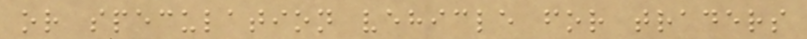or speculation vehicle for traders
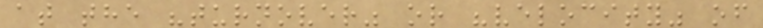at the "turnover" or "velocity" of
